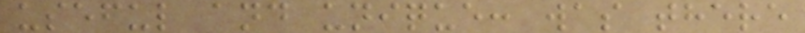useful and unique: was there
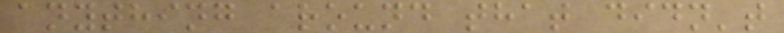anything around that didn't
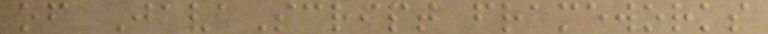of JavaScript frameworks
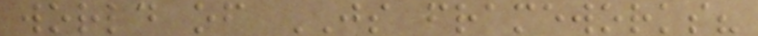world of JS frameworks?
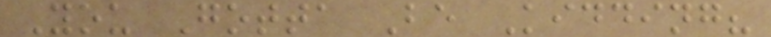You Gotta Be Kidding?
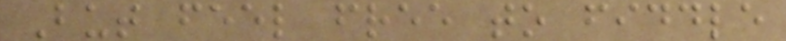But feel free to fiddle
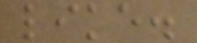like.
